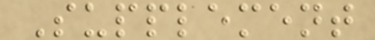Supplement
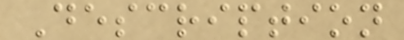Description
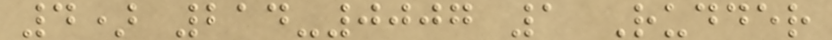4) 214-0007 1 Rudder
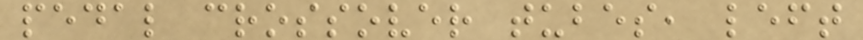pedal crossover tubes, left
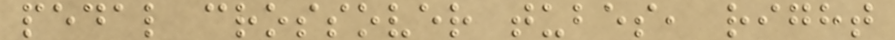pedal crossover tubes, right
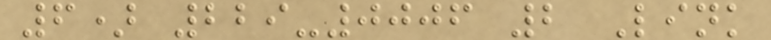6) 229-0006 2 Link
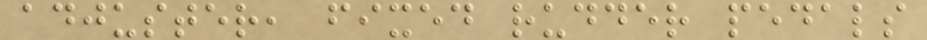adjuster, fixed rudder pedals
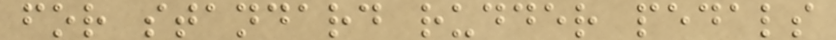for standard rudder pedals
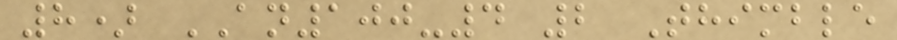8) AN100-4 2 Thimble
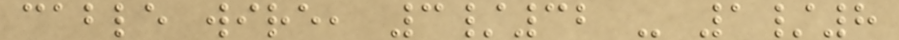cable wire, 3/32 - 1/8
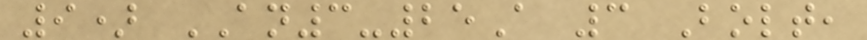9) AN3-25A 3 Bolt,
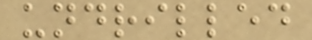undrilled
